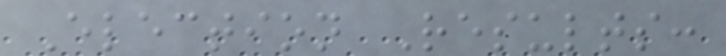Election Results:
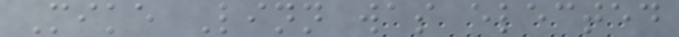Mike Linn was elected
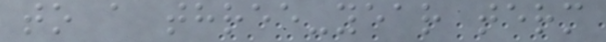to a three-year term
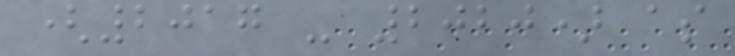(2017 - 2020) as
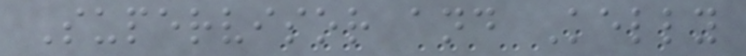Supervisor and Kelly
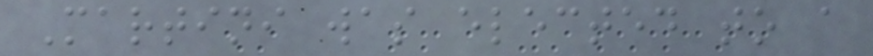Martini was elected to a
